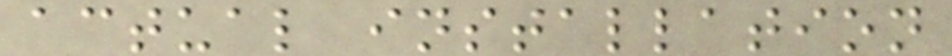actual installation
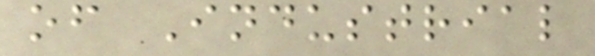of Industrial
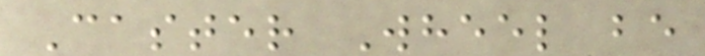Caster Wheel be
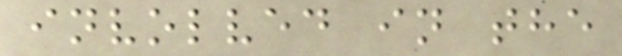involved in the
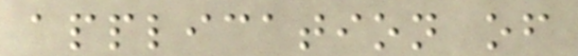application of
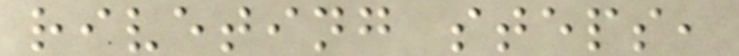riveting steps,
